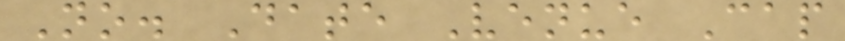No. Date Venue Cap
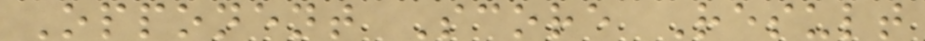Opponent Score Result
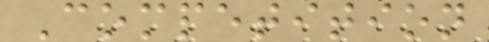Competition
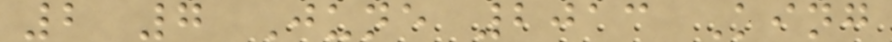2 7 June 2013 King
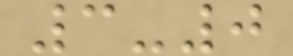3-0
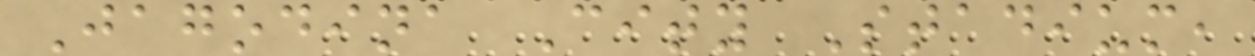Jagodina City Stadium,
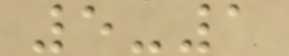5-1
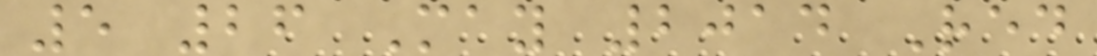5 26 May 2014 Red
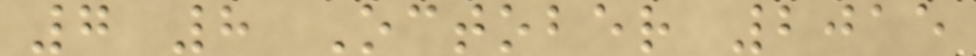7 8 October 2015
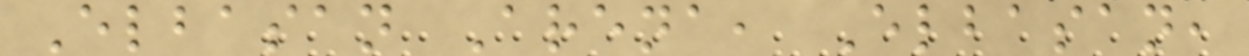Elbasan Arena, Elbasan,
